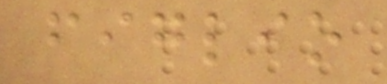figlio
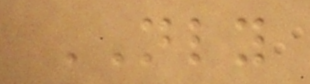NLY
